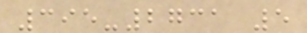395-2731 5
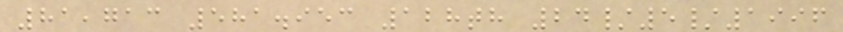81,713 581.953 128th 24/5/1996
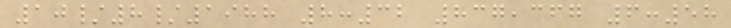10/8/1988 8:32 837,367 6:58
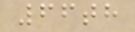66th
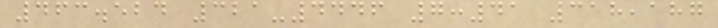463.524 321-4446 7:41 318,187
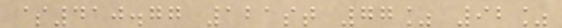$410.77 121st 77% 92%
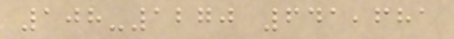108-1270 641,681
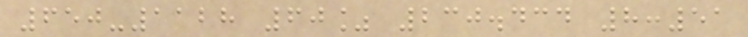650-1128 60% 230.434 8:51
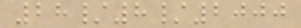28/8/2000
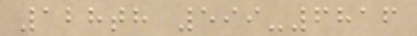128th 599-6816
